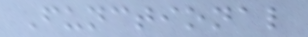Functional
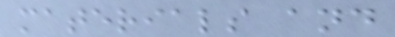materials and
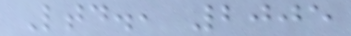Ltd., 2005
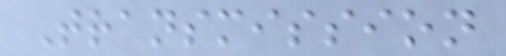Transmission
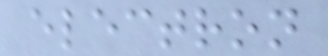electron
